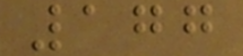177
